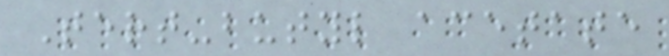Tert-butyl acetate
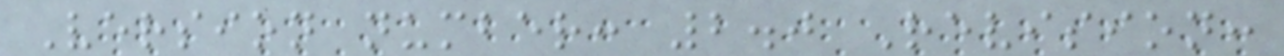Version number: 2.0 Revision:
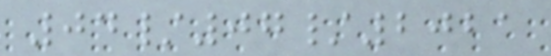04/07/2021
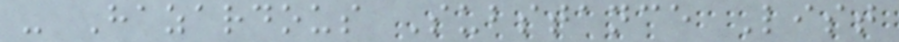- Hazardous Substance List
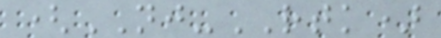(NJ-RTK)
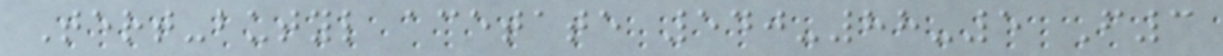Tert-butyl acetate 540-88-5 F3
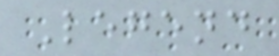Legend
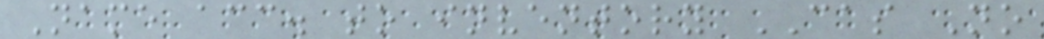Name acc. to inventory CAS No
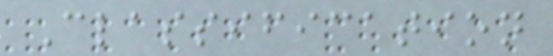Classification
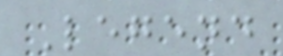Legend
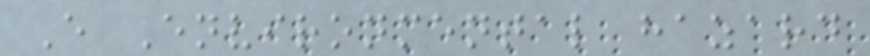E Environmental hazard
